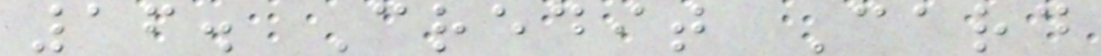16. Credit Card
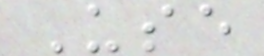Use
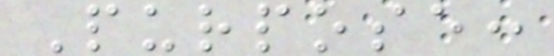Purpose:
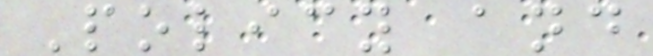Policy and
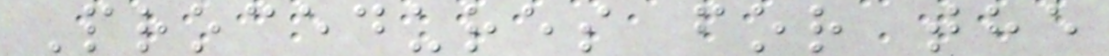Procedures for the
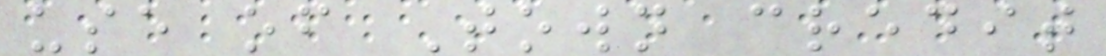use of Town credit
